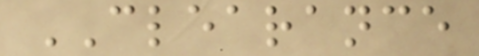CLEARANCE
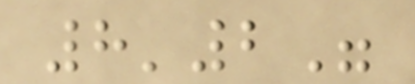8'2"
